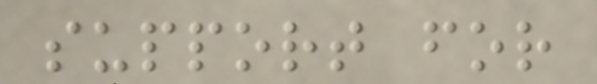support for
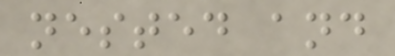nested and
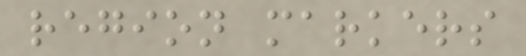region markers
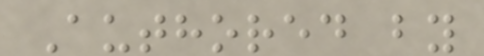Authored by
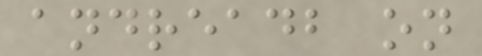andreadb on
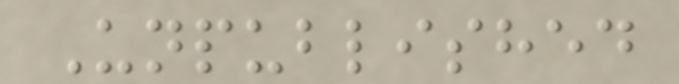Unpublished
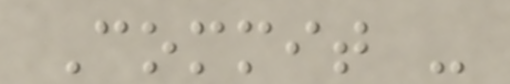Commit -
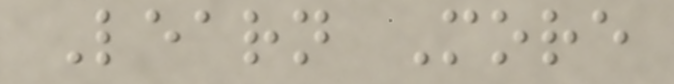Learn More
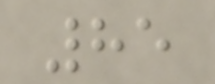85
